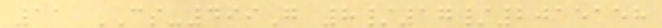11 CS-499G 8/17/2015158
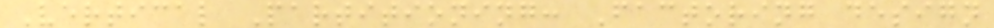Vertical Partitioning: Factoring design
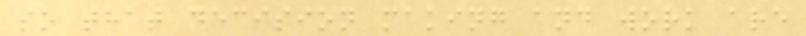so that decision making and work are
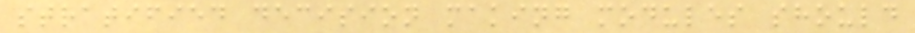stratified decision making modules should
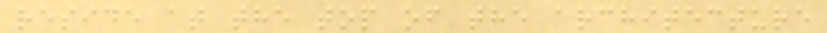reside at the top of the architecture
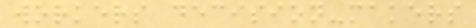workers decision-makers
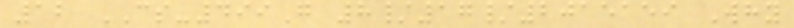12 CS-499G 8/17/2015159 Why
